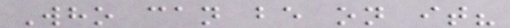Who can be on it?
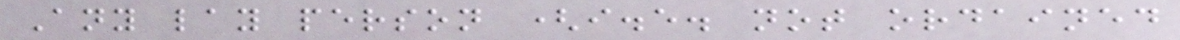Any lay person (i.e. not ordained
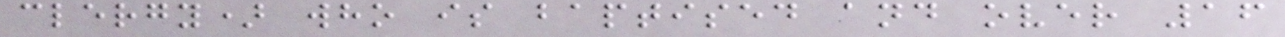clergy) who is baptised and over 16
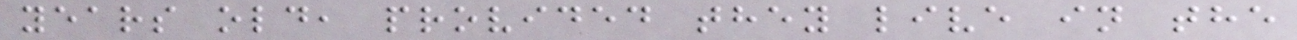years old, provided they live in the
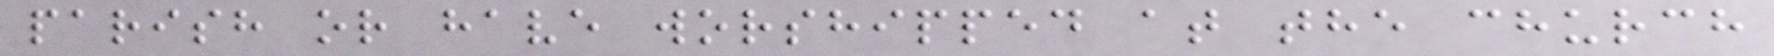parish or have worshipped at the church
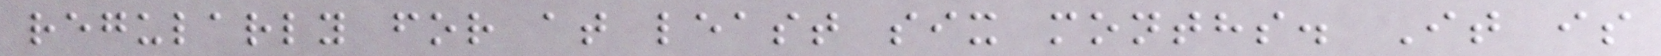regularly for at least six months. It is
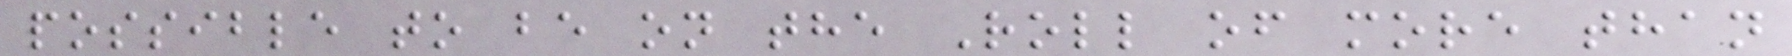possible to be on the Roll of more than
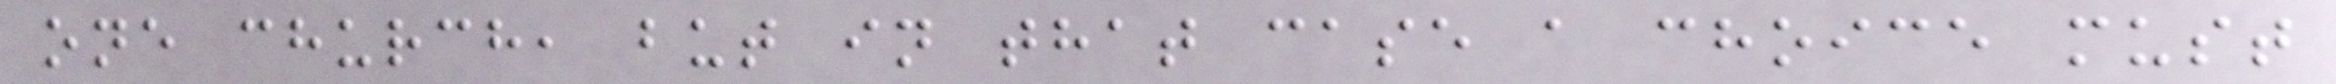one church, but in that case a choice must
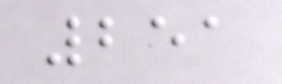251
